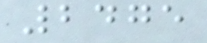2475
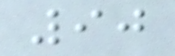90
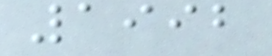1992
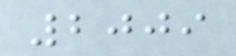2009
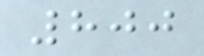800
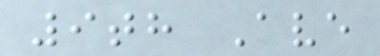9th Ave
